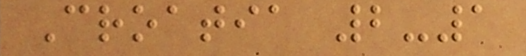Croatia 2-1
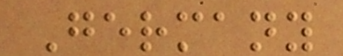Germany
